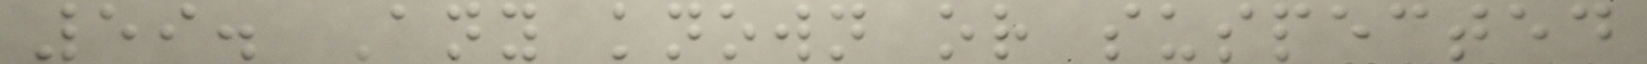59. Any known or suspected
